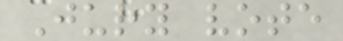Jury vote
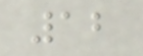12
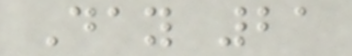Day 21
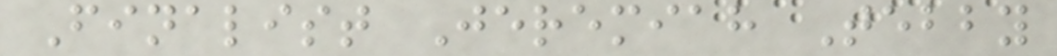Finalist Jeremiah Tebby
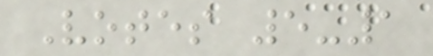Votes 5-1
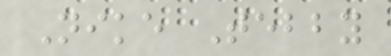Nike Tebby
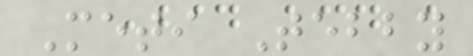Meti Tebby
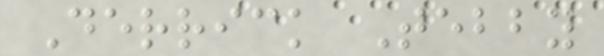Derrick Tebby
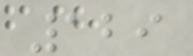129
